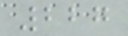227
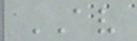AV
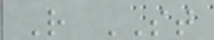R ST
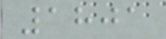1801
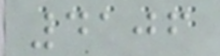4106
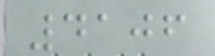4106
